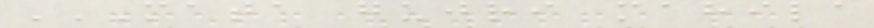MATA GUJRI MAHILA
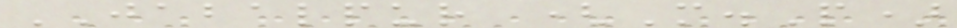JABALPUR (M.P)
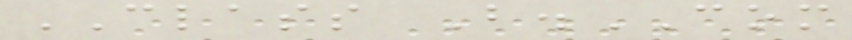CLASS B.COM
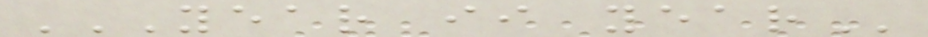YEAR II YEAR
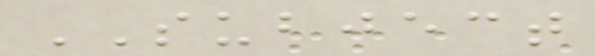SUBJECT
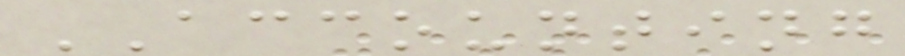ACCOUNTING
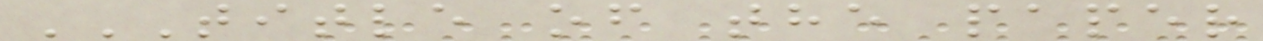TITLE OF THE PAPER
